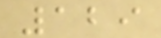129
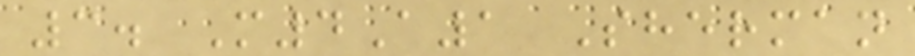3. M4A1 Sherman
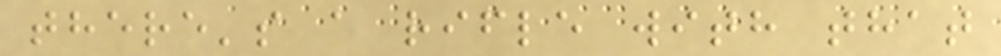there's a rifle with that
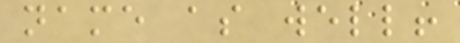name as well!
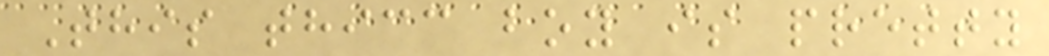This thicc boy is pretty
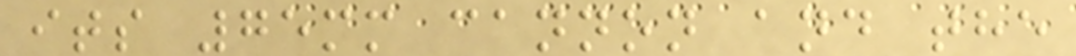its 75mm cannon and the
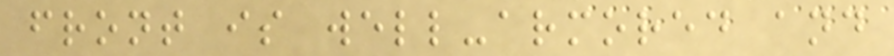front is well-armored and
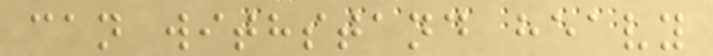can withstand heavy
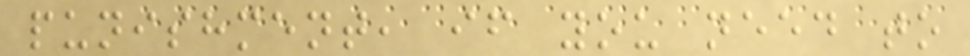punishment, if you need to
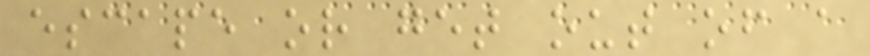escape or get out of a
